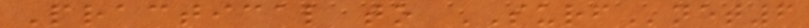Practical to SURFnet6
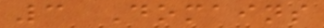3 Domains
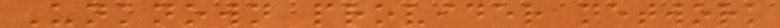Unknown provider network
